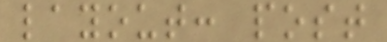layout: post
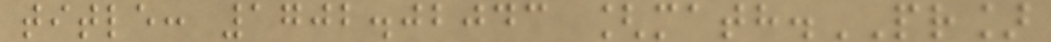title: 1702.02043 [math.PR]
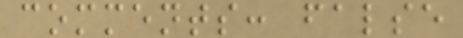comments: false
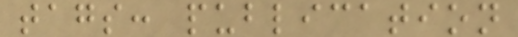tags: publication
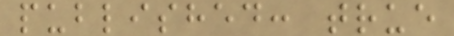published: true
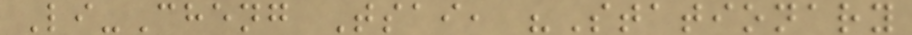Li-Cheng Tsai, "Stationary
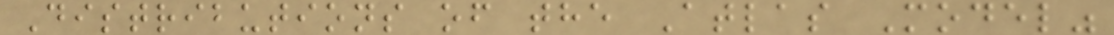Distributions of the Atlas Model"
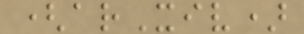(arXiv)
